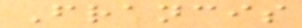Francis
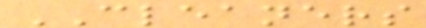CLEANERS
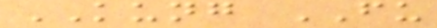KUNG FU
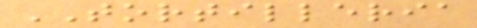TORTILLERIA
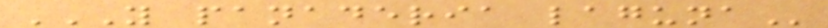Y PANADERIA LAGUNA
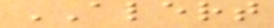ALERT
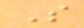S
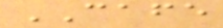CAFE
